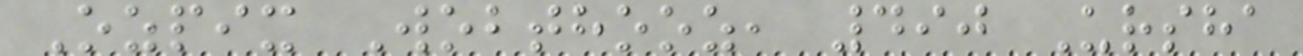Ozpix Wobthooz, 490 Ursha
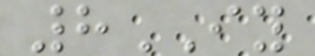8IY
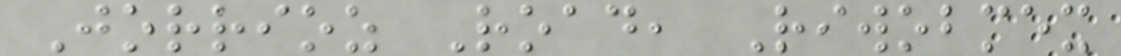Jorrioz Road, Riwobmex
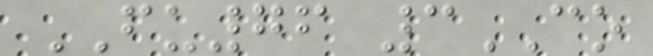FU76 3CO
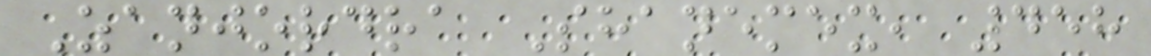Zanjordra Shanemex, 458
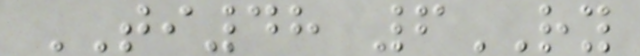TI48 6RY
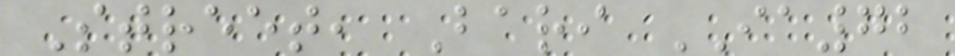Street, Bari IA72
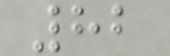82
